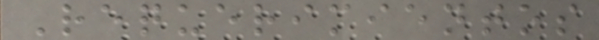Requerimientos
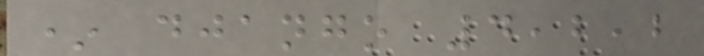* django 4,2,2
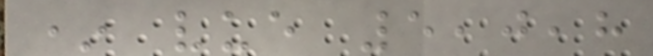* vue 5,0,8
